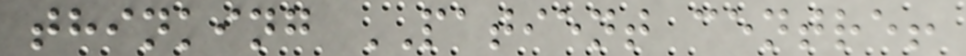thinking PATIENT centre!
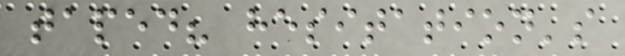taped? hesitation's
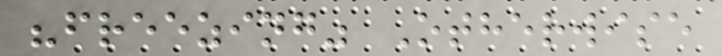"freezing" Otherwise
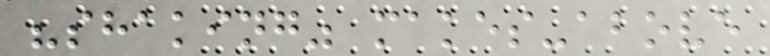"shaking" makes-above
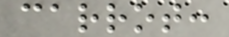carrot:
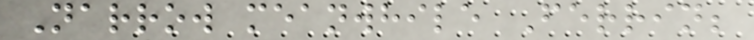Narrow meanwhile Ferrin;
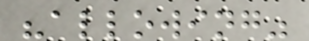"allowing"
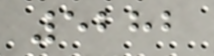5282
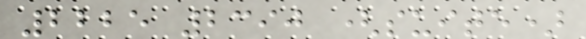2225 2390 (suite)
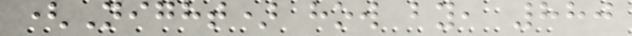(Night) how by, 880
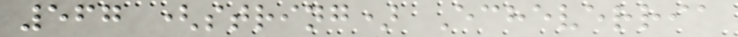567 (string) Echeverria
